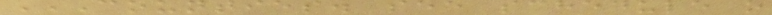COUNTIES. SEE SCHEDULE O
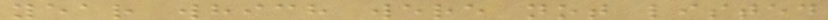year which were not listed
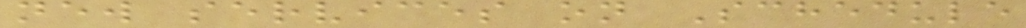new services on Schedule
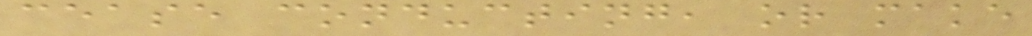cease conducting, or make
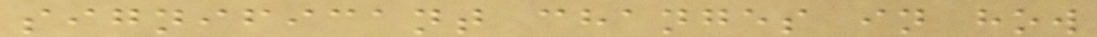significant changes in how
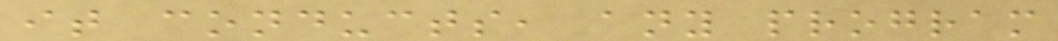it conducts, any program
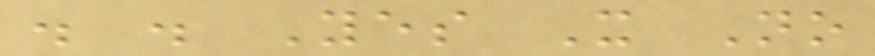. . Yes X No
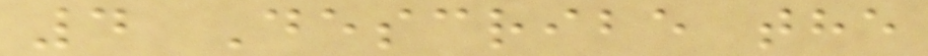4 Describe the
